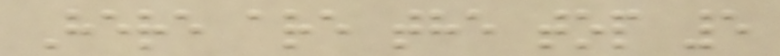Here are the top 5
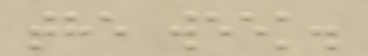the week.
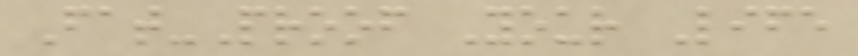Fat-Proof Your Life
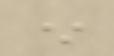*
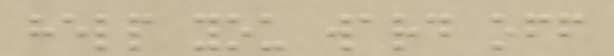help you ward off
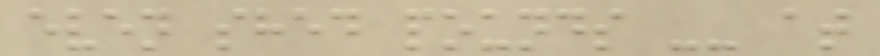even shed pounds -- at
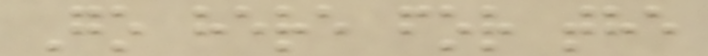Go here for the
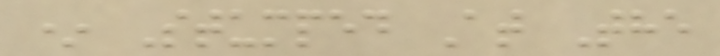* Stumped At The
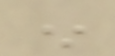*
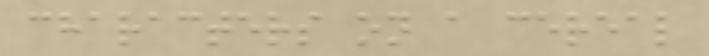characters on a cereal
